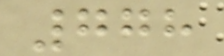778
